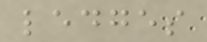ledges
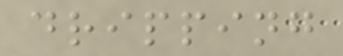dripping
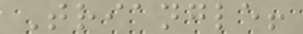Triangle!
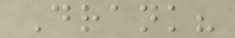Drank?
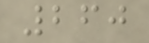260
